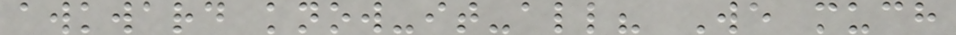awkward know-it-all? We much
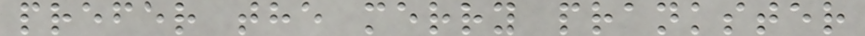prefer the merry prankster
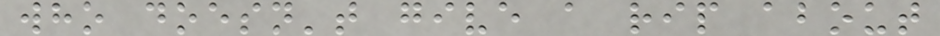who doesn't give a rip about
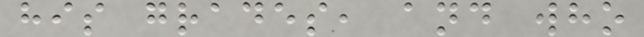his grades, and who
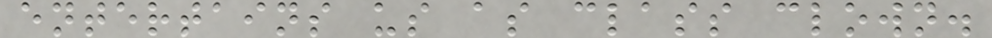entertains us as class clown.
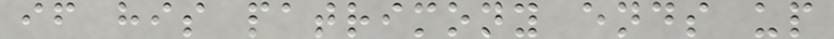if his patrimony ends up
